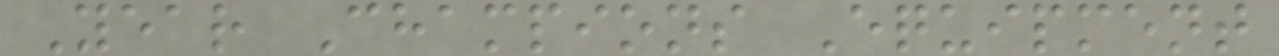Year Champions Equipment
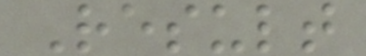Result
